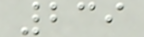239
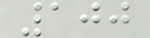100
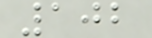102
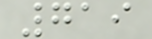719
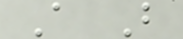A B
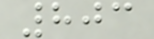803
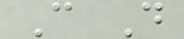C D
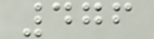476
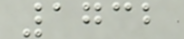1732
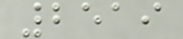2519
